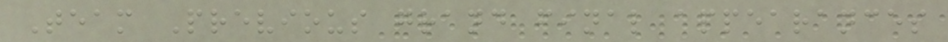Team Previous grand final appearances
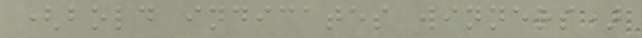(bold indicates winners)
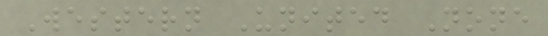Western United None
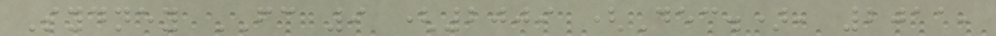Sydney FC 9 (2009 (Dec.), 2011,
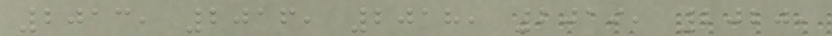2013, 2016, 2018, 2019, 2020,
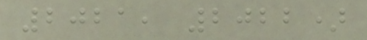2021, 2022)
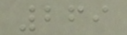269
